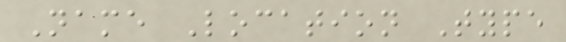Name Location Type
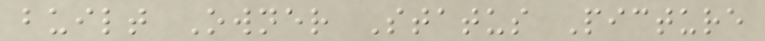built Owner Status Picture
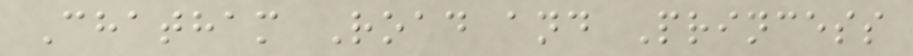Chatham Road and Princess
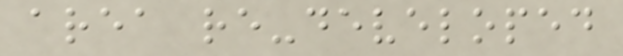area re-developed
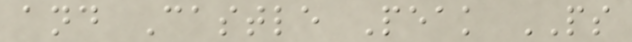and Castle Peak PS
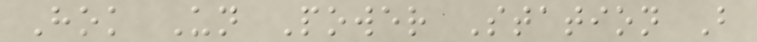Hok Un Power Station B
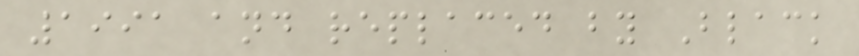1991 and replaced by Black
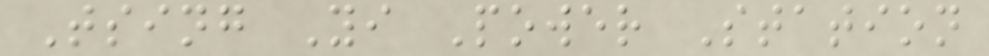Tsing Yi Power Station
